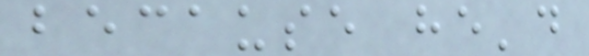because he'd
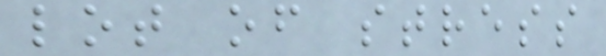lot of stress
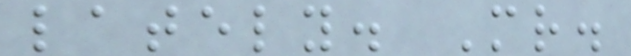lately. Mr.
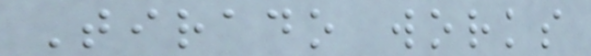Tirado works
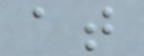at
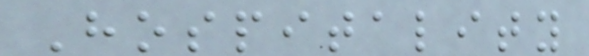Hospitality
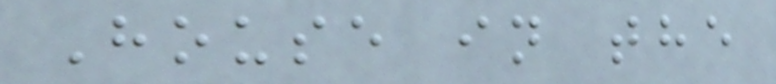House in the
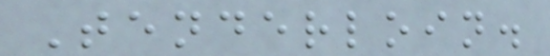Tenderloin.
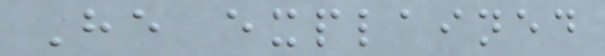He explained
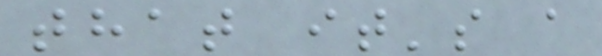that it's a
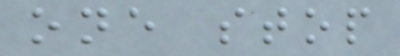one stop
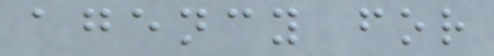agency for
